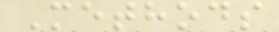Methods
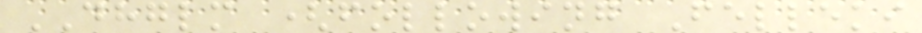DHGLM (following Felleki
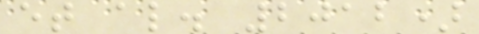et al. 2012)
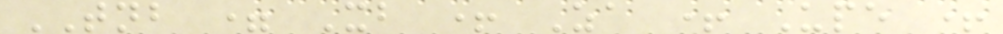TNB = Xb + Za + Upe +
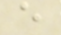e
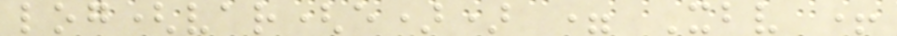log(var(e)) = Xbv +
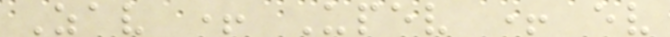Zav + Upev + ev
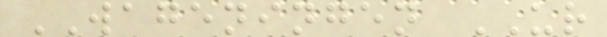WAGENINGEN UR
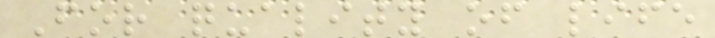For quality of life
